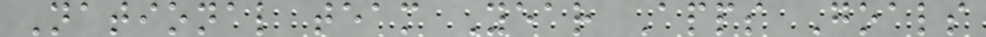National team Year Apps Goals
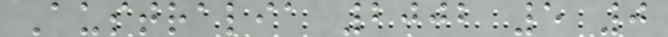Australia 2002 5 0
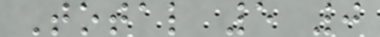Total 5 0
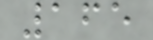165
